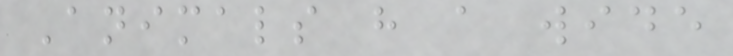Animals have a wide
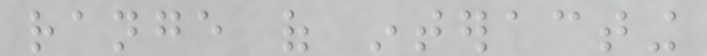range of interacting
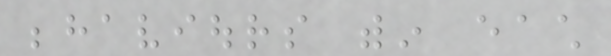behaviours within each
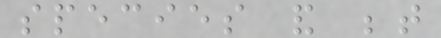species and between
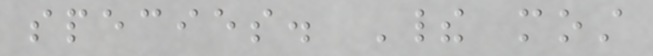species. Their most
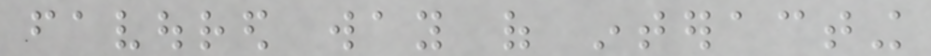favoured way of interacting
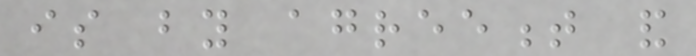is by agreement and
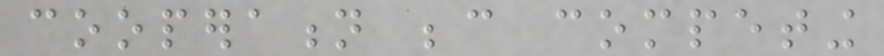cooperation because competing
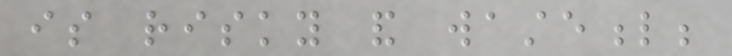is risky and wasteful;
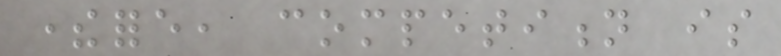therefore, competition is
